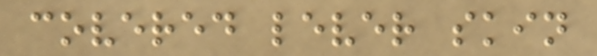covered lever skin
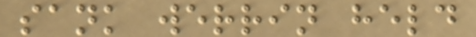sank werrin held
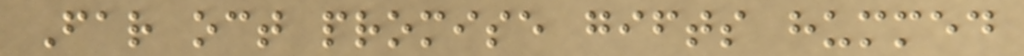Far oct promise gifts hummed
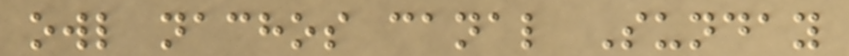owl nachos canal Sunday
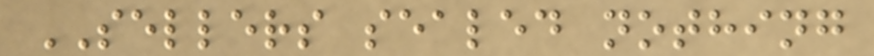SELLERS sealed nothing
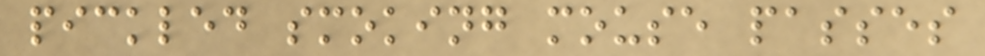pickled smoking mouse passes
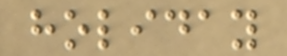holiday
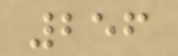256
